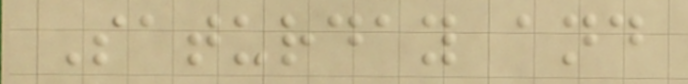Saturday and
